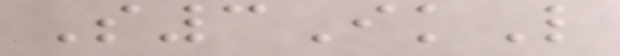S3IkL
